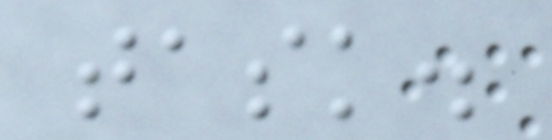task.
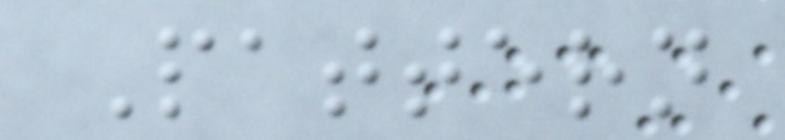Pattern
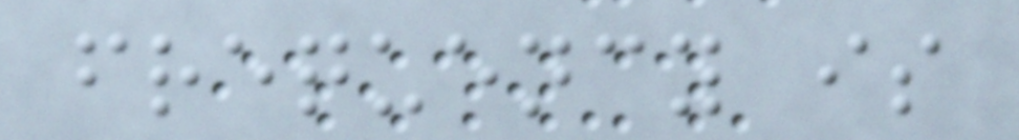frequency is
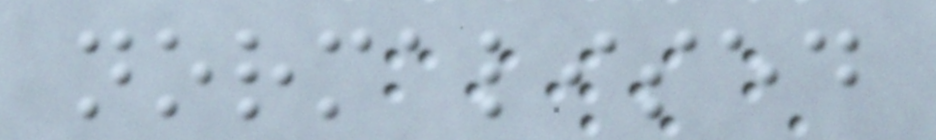normalised
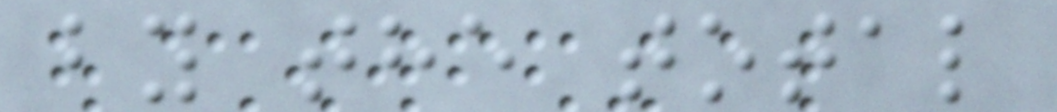by the total
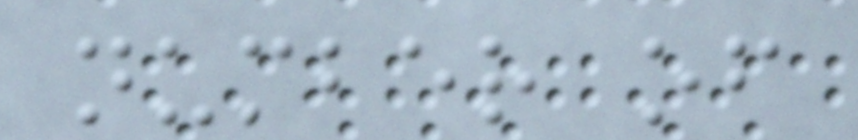number of
